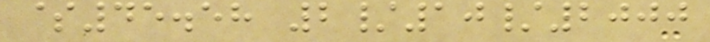$45.58 2/10/2000
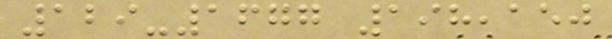129-1677 198,150
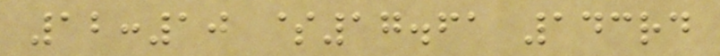12:10 $17.61 143rd
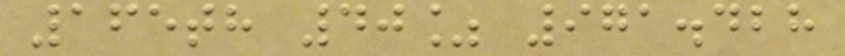165th 40% 971.428
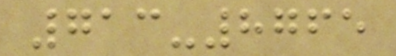713-8765
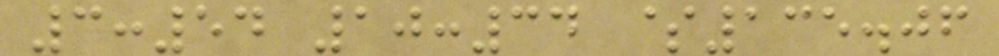3:54 10:34 $135.06
